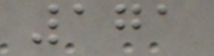171
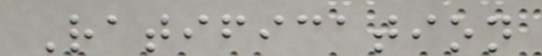Ratification
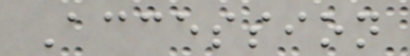Accession
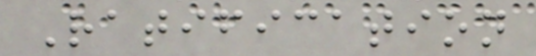Ratification
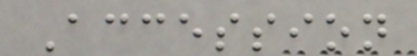Accession
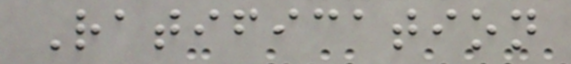Ratification
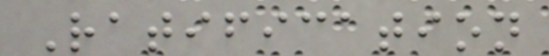Ratification
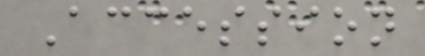Accession
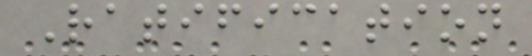Ratification
